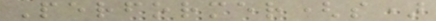Performer(s)
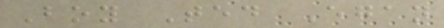Boy Ted Egan
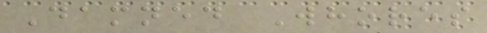Damned Whores
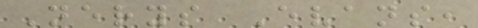Nerys Evans,
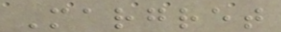Margret
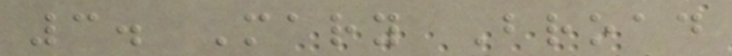3. Mary Broad
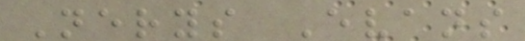Nerys Evans
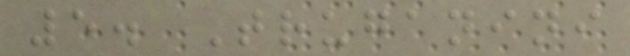5. Truganini
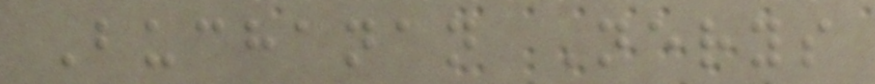Buchanan Nerys
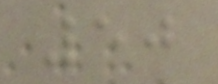50
